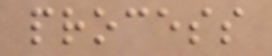process
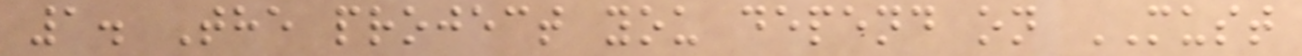1. The project you depend on MUST
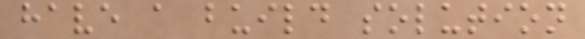have a build solution
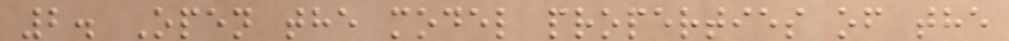2. Open the model properties of the
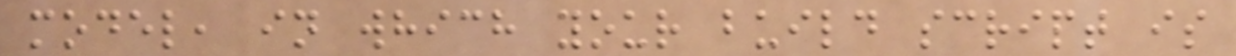model, in which your build script is
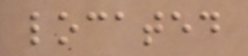located
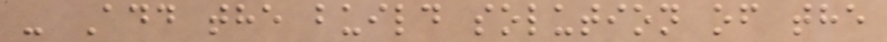- Add the build solution of the
